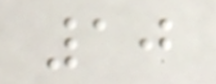10
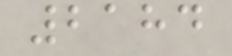2184
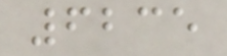6235
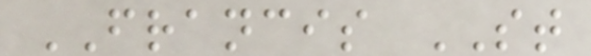FRANCIS ST
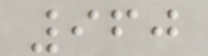960
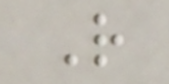R
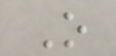O
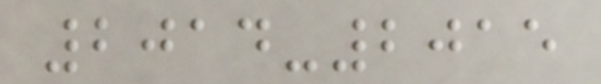2014-2015
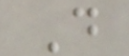D
